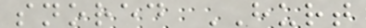snored HURT
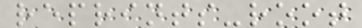reprints-root
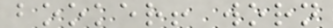booker! worn
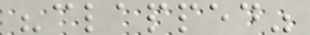"clapped"
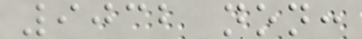9032 non:
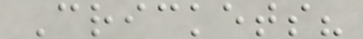Crickets?
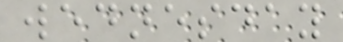wednesday
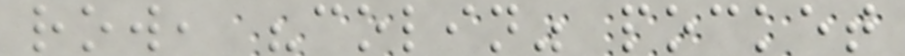row, "colin" pocket
